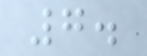7.
